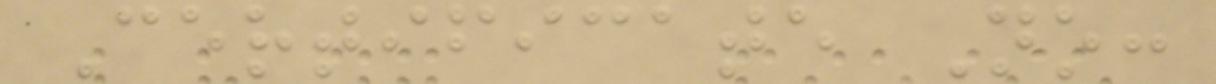Certificate No:
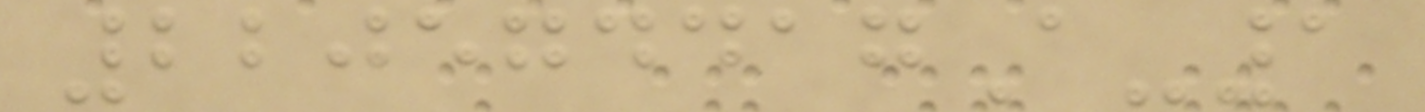220574417A-1
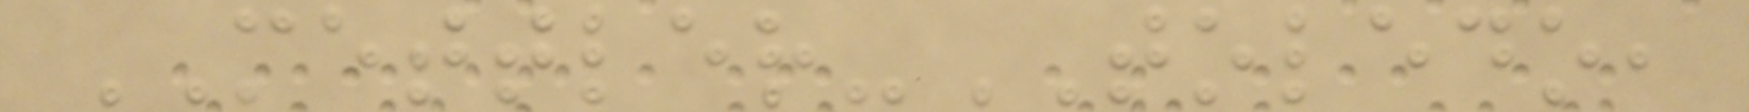METTLER-TOLEDO,
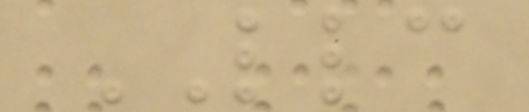LLC
